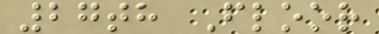27th Floor
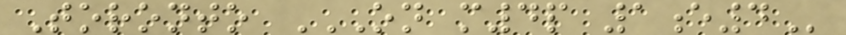Toronto ON M4P 1E4
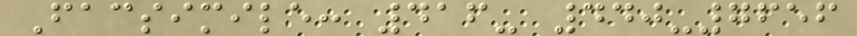Facsimile: 416- 440-7656
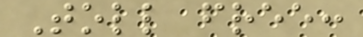Toll free:
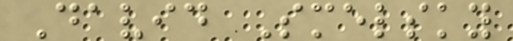David Smelsky
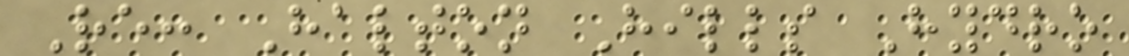Re: Halton Hills Hydro
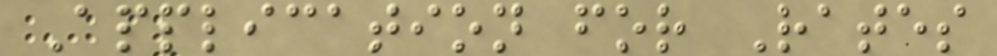Application for Rates
